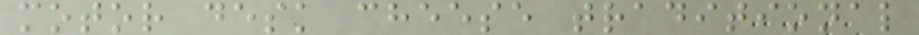motor desk cheese traditional
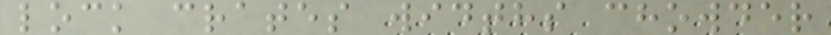lock crates widths chowder
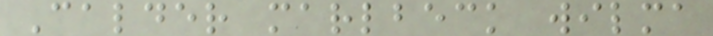Calder marlbeck wilma
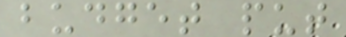budget put
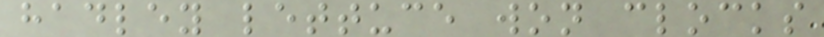hadley lettuce won clocks
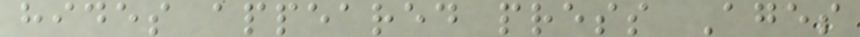hides appeared press Ages
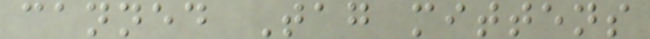canned Tag mittens
